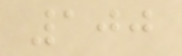100
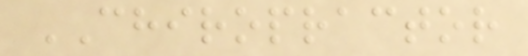CHIROPRACTOR
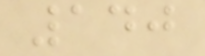140
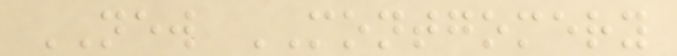NEW MONTGOMERY
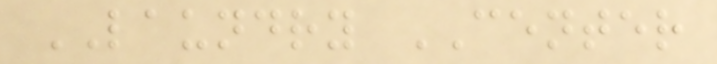LAUNDRY CENTER
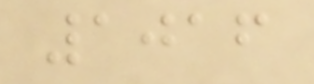1016
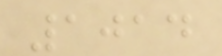1014
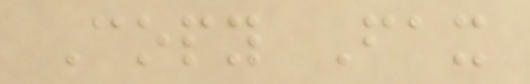Copy Fax
